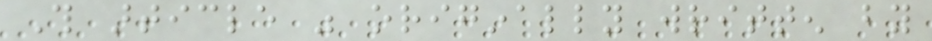This article was originally written by
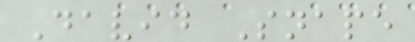David Snape
